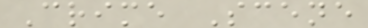Crime Scene
